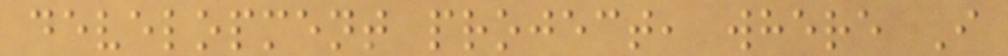development project, where I
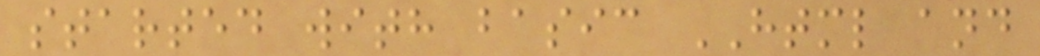started with basic HTML and
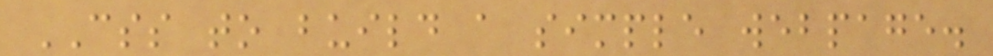CSS to build a simple webpage.
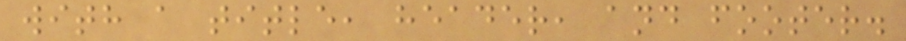with a title, header, and footer.
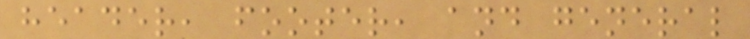header, footer, and general
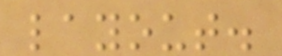layout.
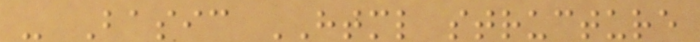- Basic HTML structure
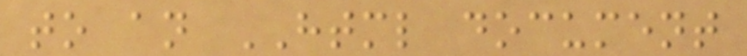to an HTML document
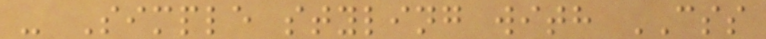- Simple styling with CSS
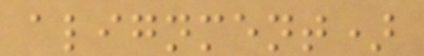alignment)
